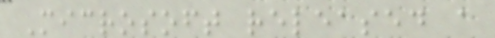Microsoft released a
